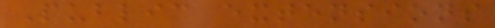Public extensions
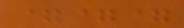===
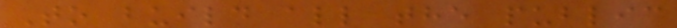To build all the public
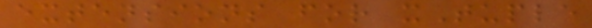extensions for xTuple
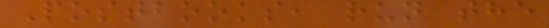Postbooks, run the
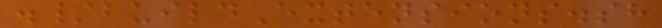./buildExtensions.sh
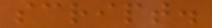script.
